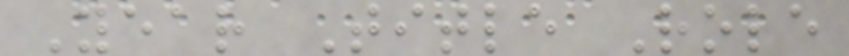Year Title Role
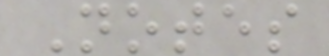Notes
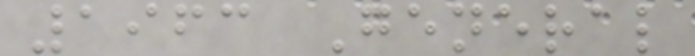1963 General
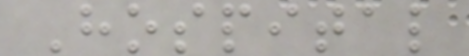Hospital
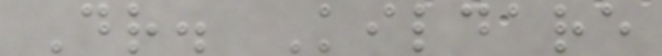Dr. Kildare
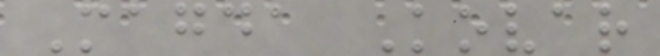Magda Kovar
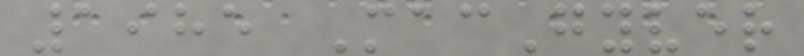1985 MacGyver
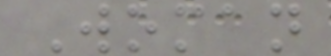Woman
